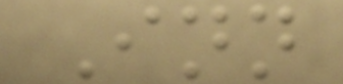Inn
